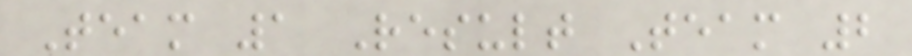Team 1 Result Team 2
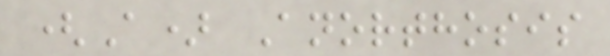(A) Anorthosis
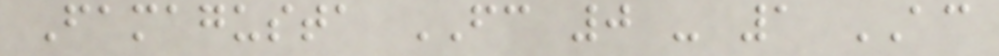Famagusta FC 0 - 1 AC
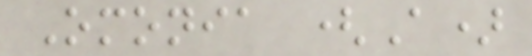Omonia (A)
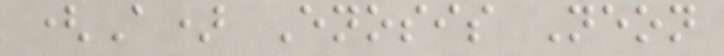(A) Enosis Neon
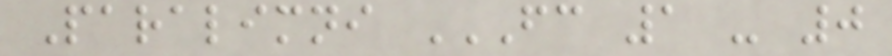Paralimni FC 1 - 0
